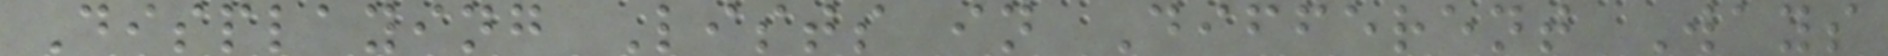Displaying Lists in Different Ways
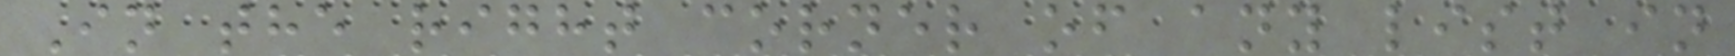In the right corner of any list in
